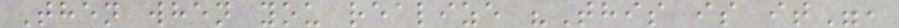Then when you realize "This is it",
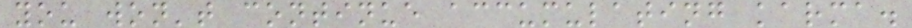you won't continue accumulating karma.
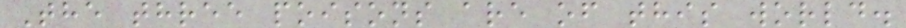The three poisons are of this world.
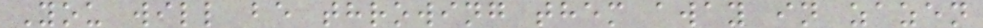You will be throwing them away in zazen
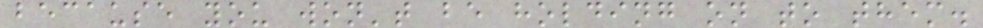because you won't be holding on to them.
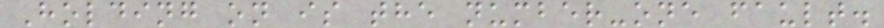Holding on is the number-one fault.
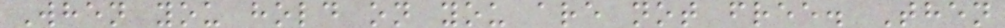When you hold on you are not free. Then
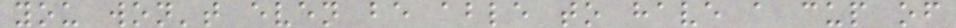you won't even be able to have a cup of
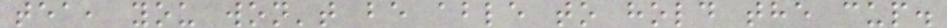tea, you won't be able to hold the cup.
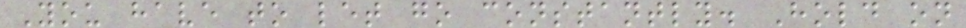You have to let go constantly. Hold on
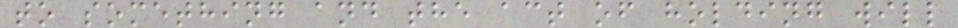to something and the act of holding will
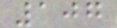107
